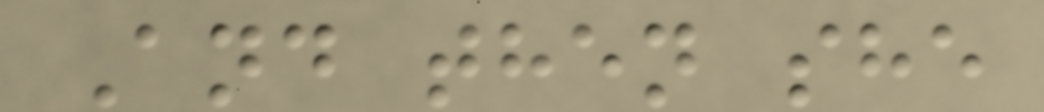And then she
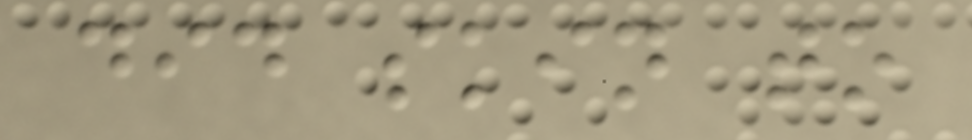did skin to
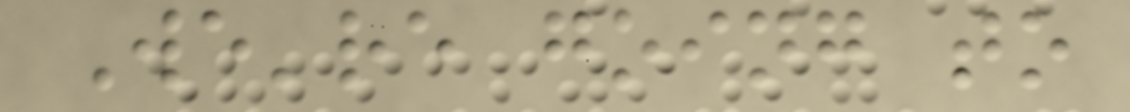We're going to
